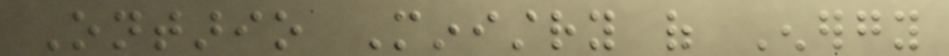Ontario Ministry of Energy
